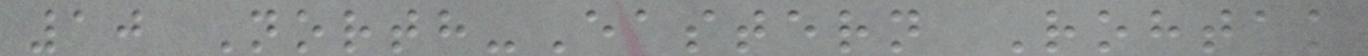10 North-Eastern Rohtak
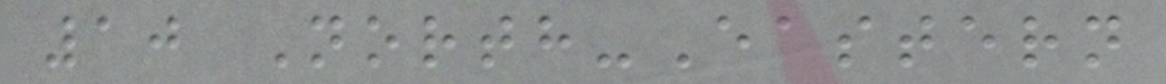10 North-Eastern
